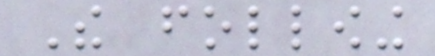The following
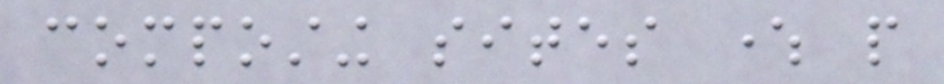composting sites where people
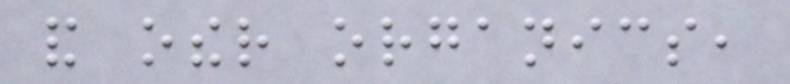and other organics,
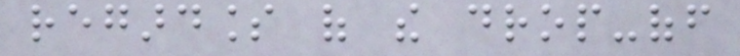regardless of the drop-off
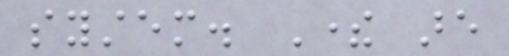system. There are
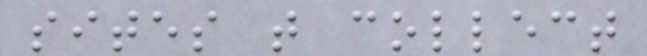sites that collect
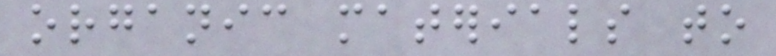organic materials to
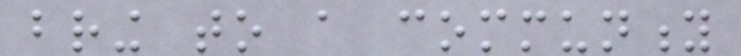bring to a community
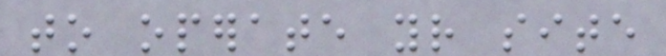to operate your site
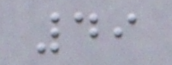49
